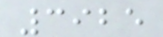3925
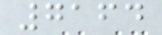7164
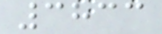3833
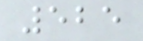525
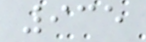935
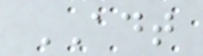ADT
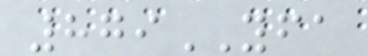879YFA
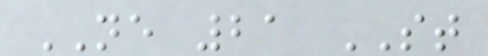NE 21 ST
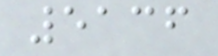5136
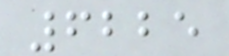6225
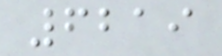6219
